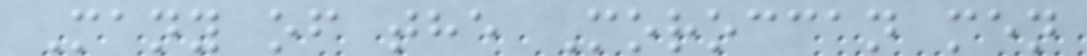Many of the Moroccan men
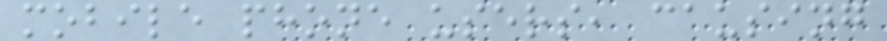mobile phone users, causing
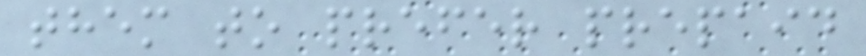them to prefer prepaid
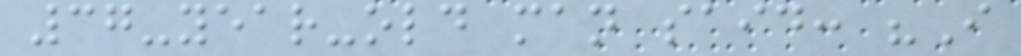37-year-old man said: "I
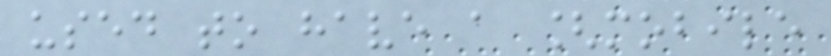used to have a [mobile
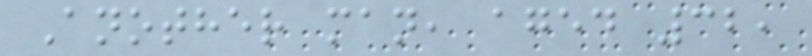Another man, aged 32,
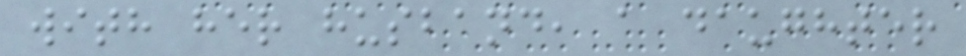with her husband, a daughter
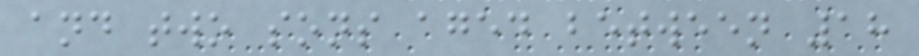and two sons aged between 18
